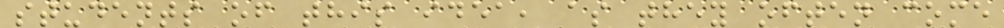students of this idea, as they often come
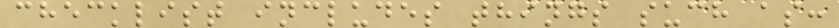checklist includes things such as:
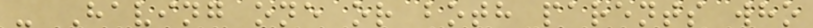- Having one or both parents who
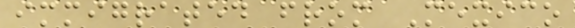immigrated from Mexico
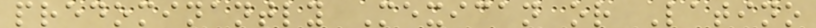predominantly Mexican or Latino
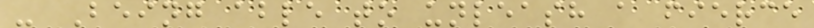- Being able to unleash a fierce
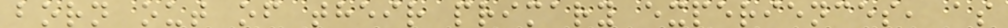born out of their primary experiences, as
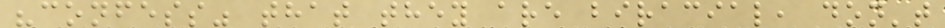"confess" that they are biracial, don't
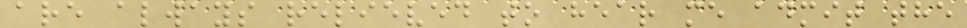are always relieved to hear me admit the
